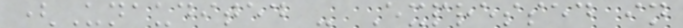(Unaudited - Expressed in
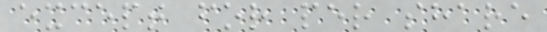except for per share
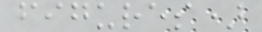figures)
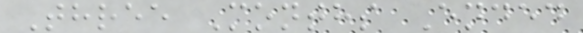Three Months Ended
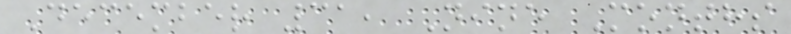December 31, Nine Months
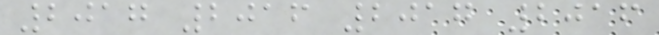2017 2016 2017 2016
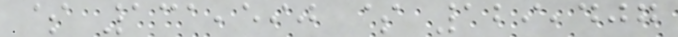$ 131,590 $ 129,407
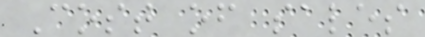Cost of sales
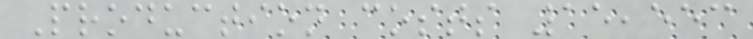Production costs 15,553
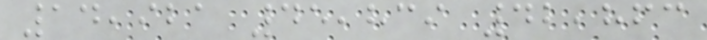14,921 45,839 42,863
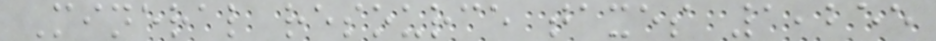Mineral resource taxes 1,255
